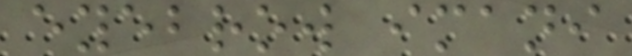eyebrow imani
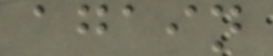again
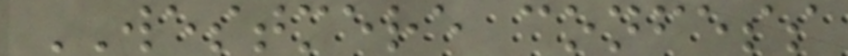WESTMERE confess
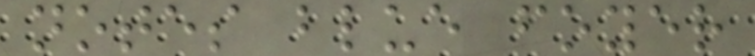notes blue foyer
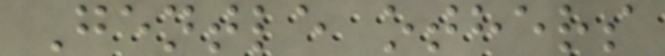Gentle others
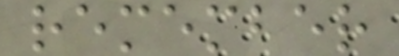remember
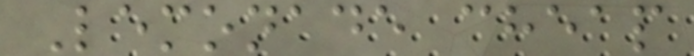Lemonade cheap
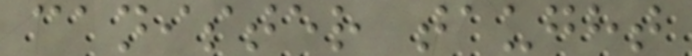canister taught
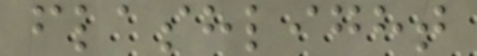flashlight
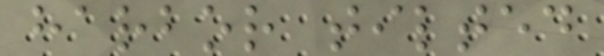harbor tilted
